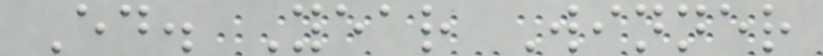Ed. Year Winner
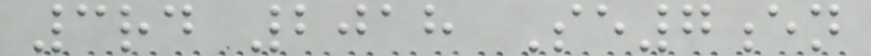3rd 2018 Se7en
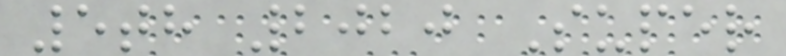5th 2020 Super
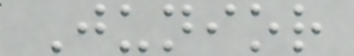Junior
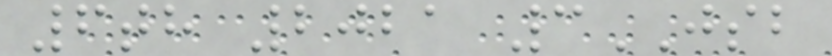6th 2021 3JSB
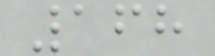168
